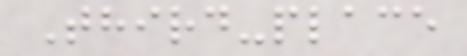Third-place
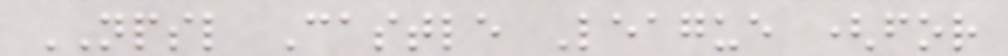NPSL Castle League (for
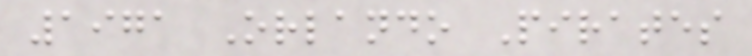1971 Orlando Pirates
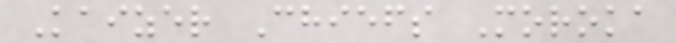Kaizer Chiefs Moroka
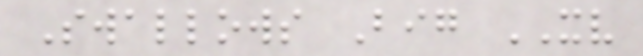Swallows Big XV
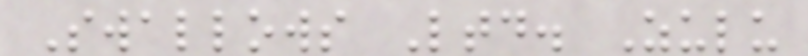Swallows Ltd. Zulu
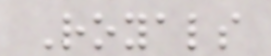Royals
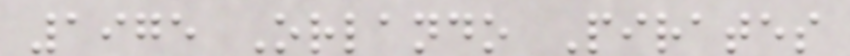1975 Orlando Pirates
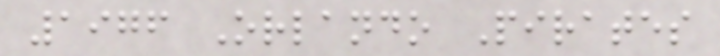1976 Orlando Pirates
